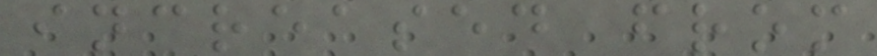increased from
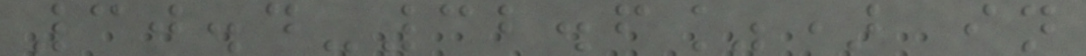30.4-32.6%) in
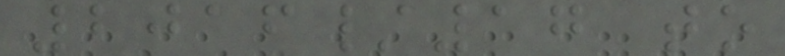2016/17 to
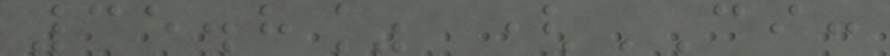35.8% (CI:
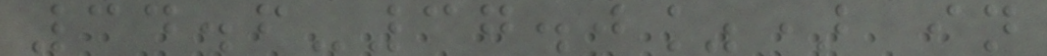34.6-37.0%) in
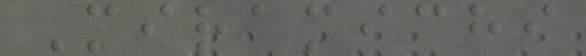Miramichi
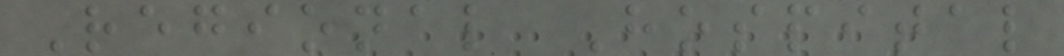Regional Hospital
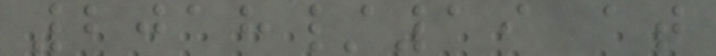2018/19 at
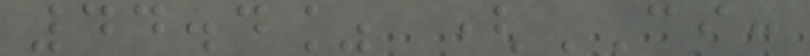44.4% (CI:
